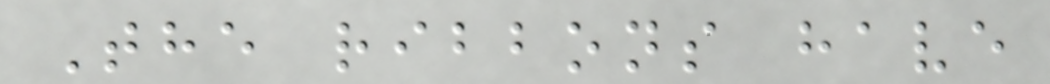The ribbons have
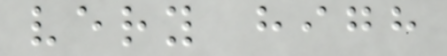very high
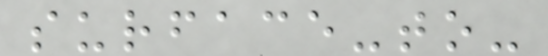surface-to-
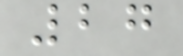27
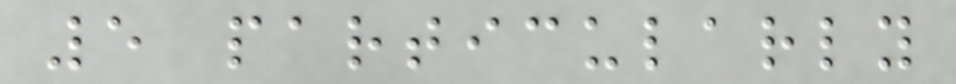5 particularly
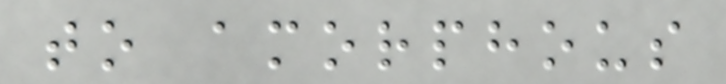to amorphous
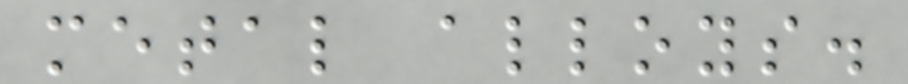metal alloys.
